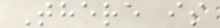There is
